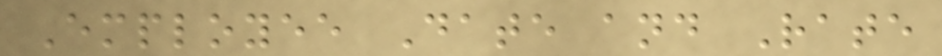Employee Date and Rate
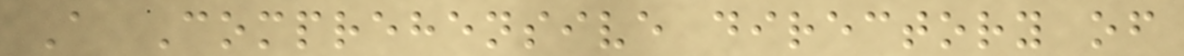A Comprehensive directory of
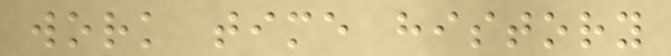work time history
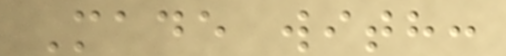Made with:
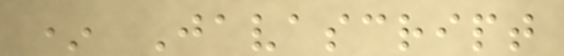* Javascript
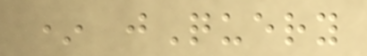* jQuery
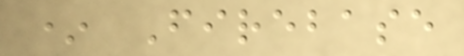* Firebase
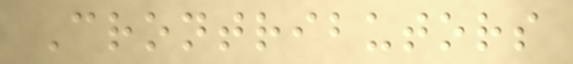Crontributors
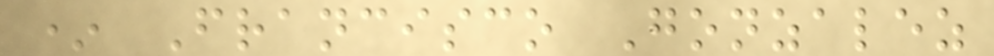* Francisco Gonzalez
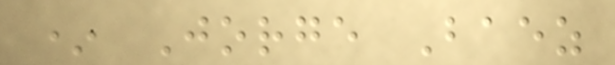* Jorge Baez
